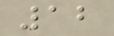12
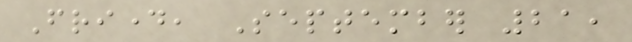Friday, September 21,
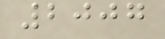2007
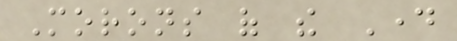Morons of the Day
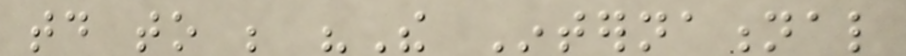today to be "The International
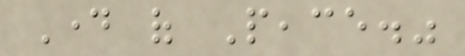Day of Peace."
